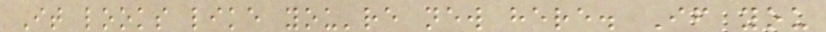It looks like you're new here. If you
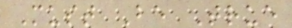Must Be True
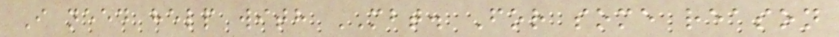I need help with MBT. For some reason
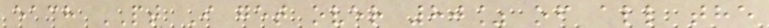each PT I get over 80% of all the
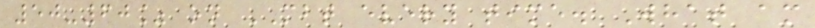50-60% on MBT every time. What am
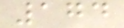174
